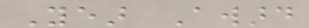Year Award
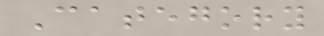Category
